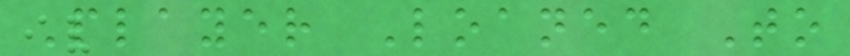Player Loaned To
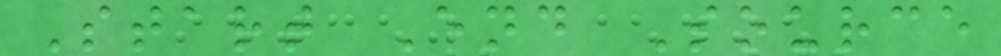Start End Source
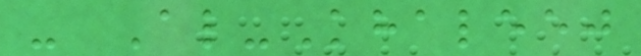- Al-Khaleej
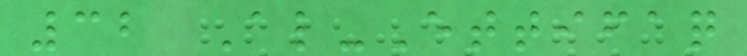32 Al-Ettifaq
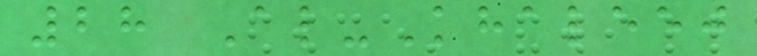28 Al-Khaleej
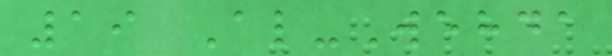19 Al-Wehda
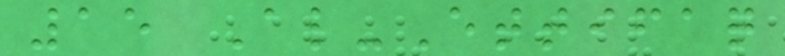15 Al-Ettifaq
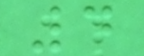4
